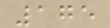175
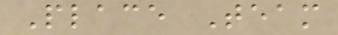Place Team
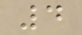4
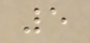5
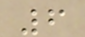6
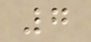7
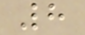8
